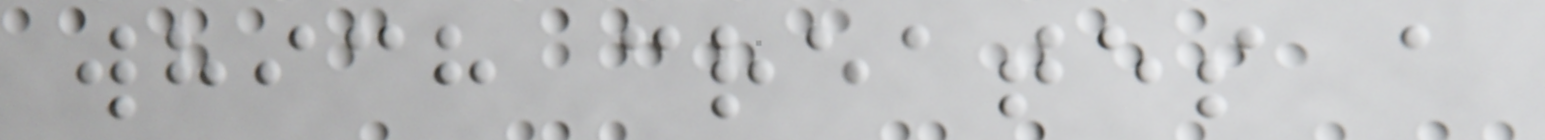which creates a
